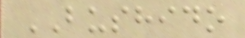BUSHIDO
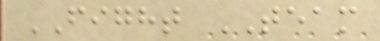FIGHT TEAM
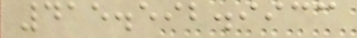415.592.9933
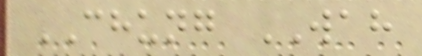CHUNG WAH
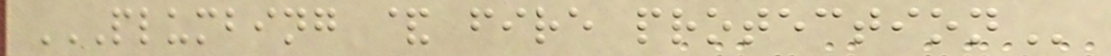PLUMBING & FIRE PROTECTION
